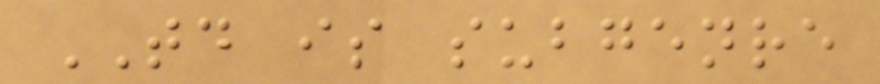TD is subgenre
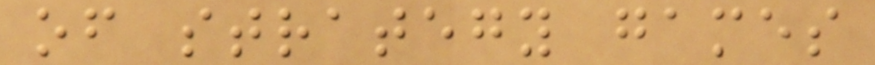of strategy games
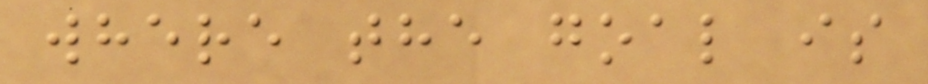where the goal is
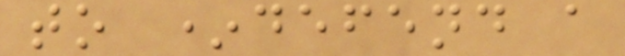to *defend a
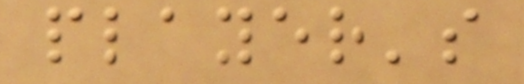player's
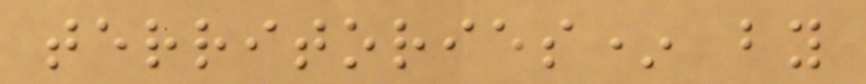territories* by
